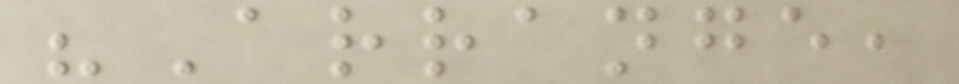"Arrange,
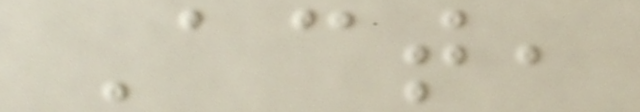Act,
